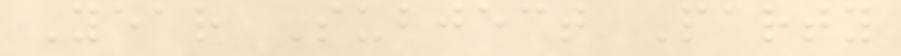Year Subject Party
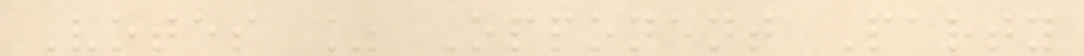Votes % Opponent Party
